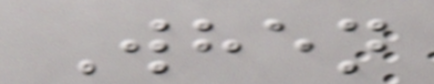When
